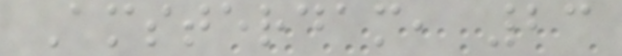Amsterdam, 23
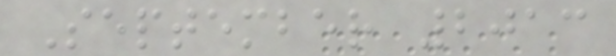September 2013
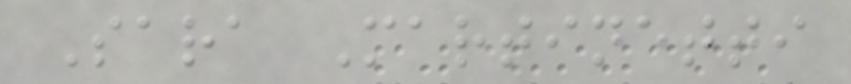Sara Martinetti
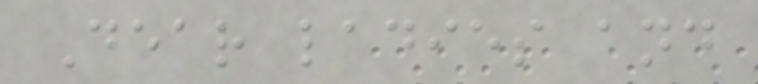Dear ladies and
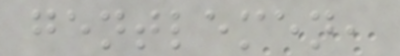gentlemen,
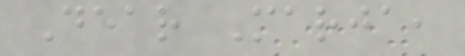Dear Marja,
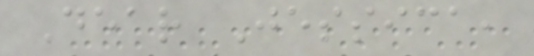Dear Jessica,
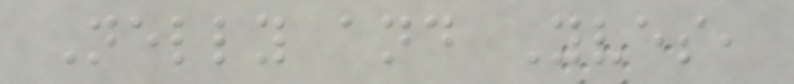Nelly and Yves,
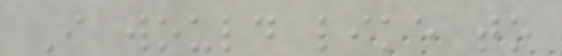I would like to
